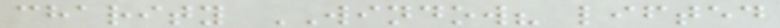charity WINDOW? lifted
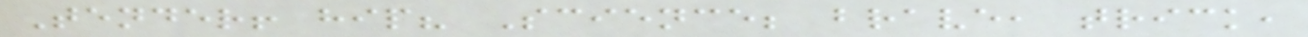Tender! hip? Science; brave, trick,
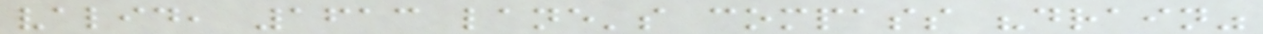valid, 1613 lane's compass "drain"
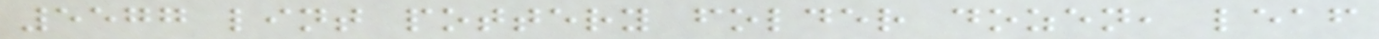5577 lint pottery folder dozen, leaf
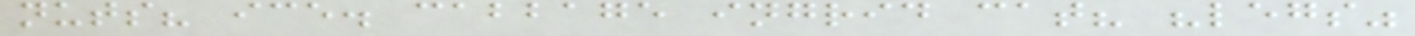nuts? ice. cabbage ingrid cat? "legs"
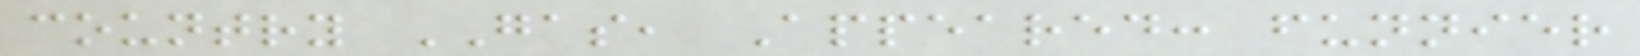country GAS, Appeared: funnier
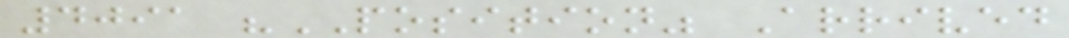4091 "POSITION" Arrived
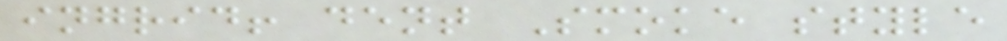ingrid! dent Smoke style
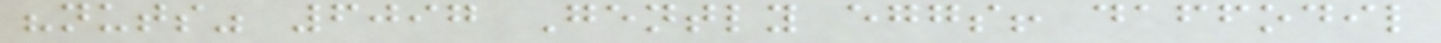"nuts" 6097 Gently eggs! daffodil
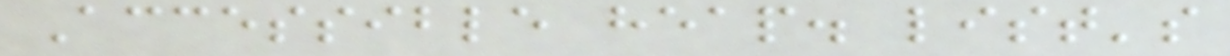Accessible heap. list's
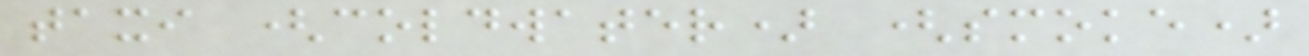taxi (coldwater) (smoke)
